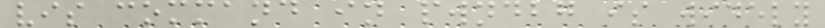vis command in pwndbg is widely
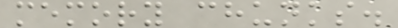memory chunks.
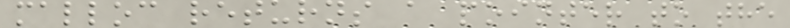malloc returns a pointer to the
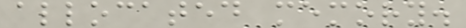allocated memory.
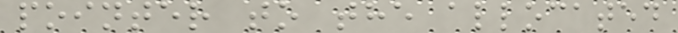pointer to the allocated
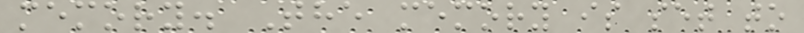memory. The memory is set to
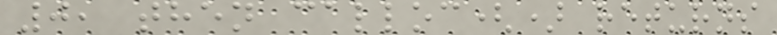0, then calloc() returns
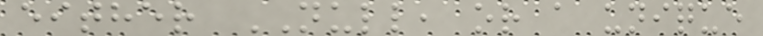either NULL, or a unique
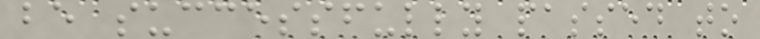be successfully passed to
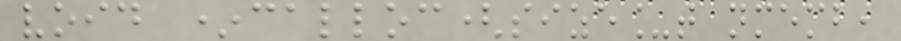void *calloc(size_t nmemb,
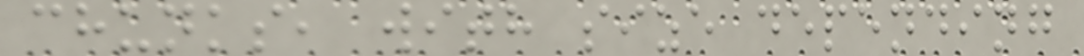chunks, with size depending
